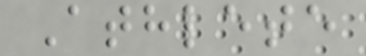Athlete
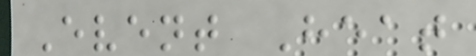Event Heat
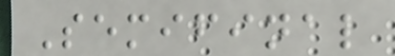Semifinal
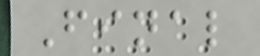Final
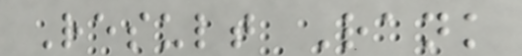Result Rank
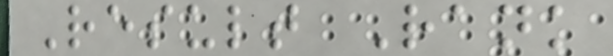Result Rank
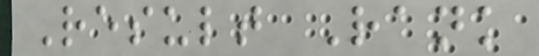Result Rank
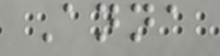Anna
